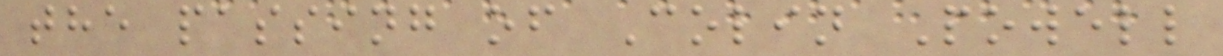the passing of Colin Powell
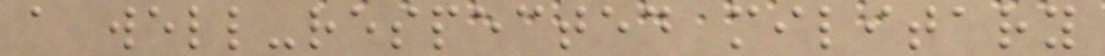a well-respected military
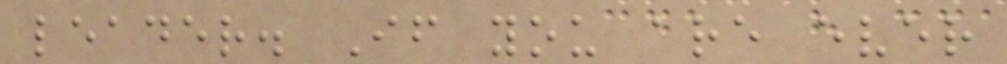leader. If you are ever
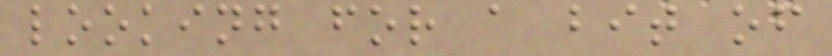looking for a bit of
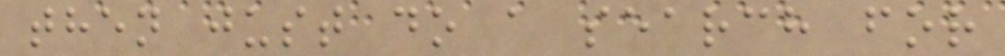then just do a search for
